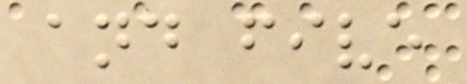and five
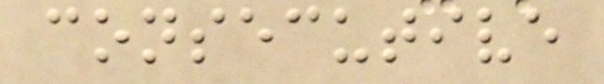consecutive
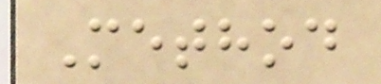Method
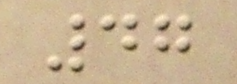47
